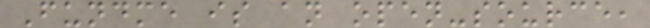Fundme is an open-source,
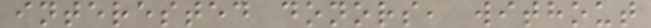interested donors, without
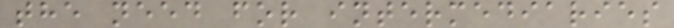the need for intermediaries
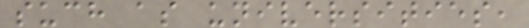such as universities,
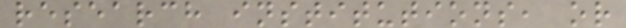research institutions, or
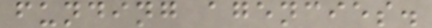funding agencies.
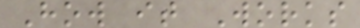How it Works
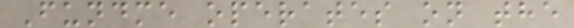Fundme operates on the
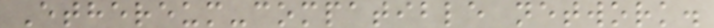Ethereum-compatible network.
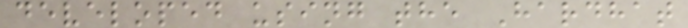developed using the Hardhat
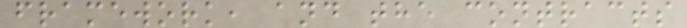framework, and the contracts
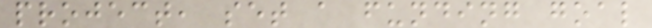project, set a funding goal
